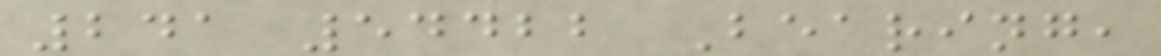241 54422 Bearing,
